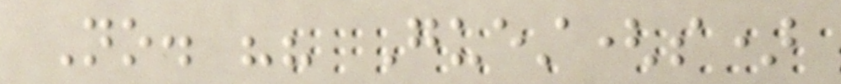No. "" Guest(s)
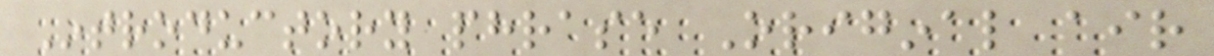Introductory phrase Original air
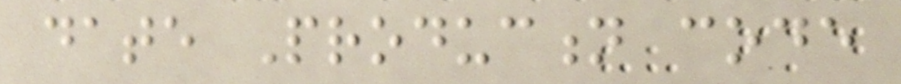date Production code
